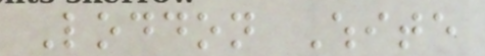Loddon White
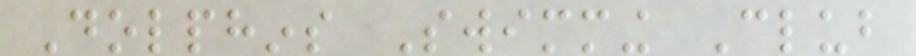Dolphins Swimming Club
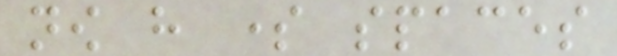now have some spaces
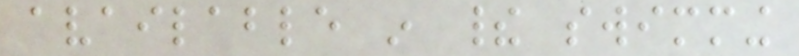available in their swimming
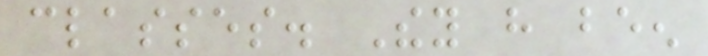classes. They have been
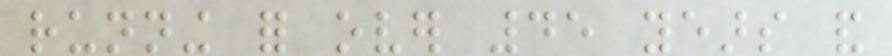running for over 45 years and
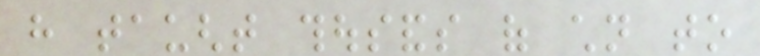have taught thousands of children to
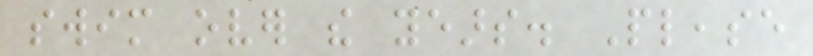swim over the years. Please
